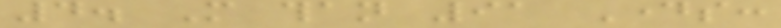4. More than 91 Days:
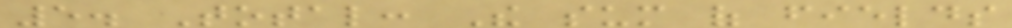5. Total: The sum of fields
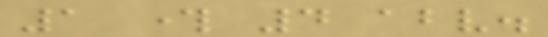1 through 4 above.
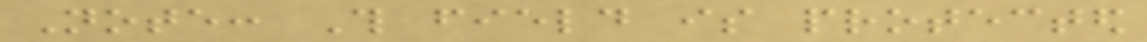Note: This field is protected
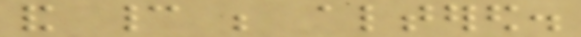and cannot be altered.
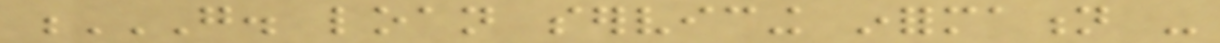G. LOAN SERVICING INFORMATION -
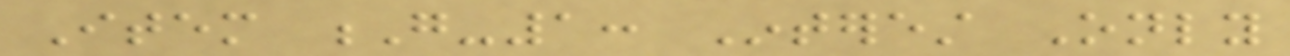Item G-1: Interest Only
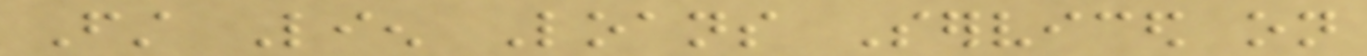First Lien Loans Serviced on
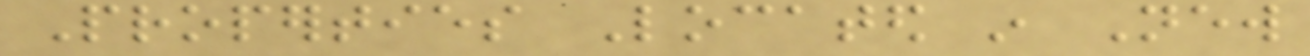Properties Located in New
